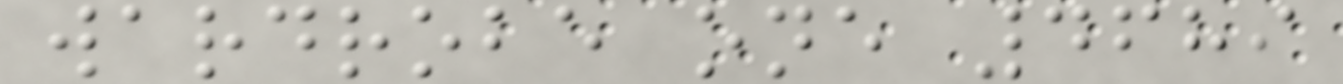wardrobe one 4689
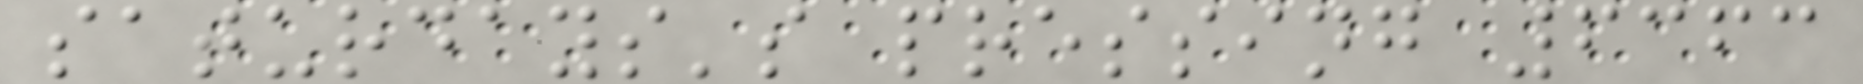saturdays's pressing 6363
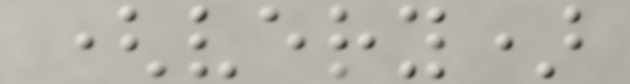(very)
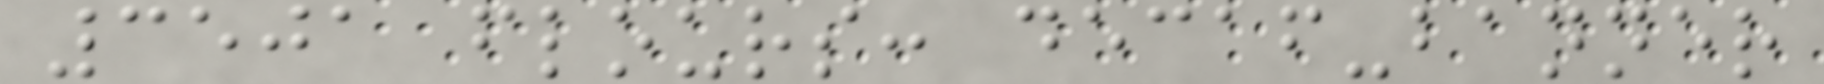3501 flours: decaf-banner
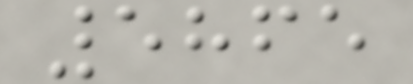5865
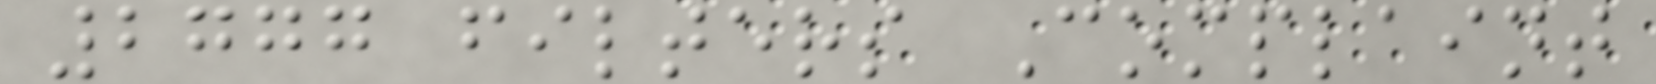2777 filters Complaint
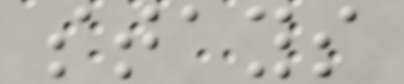stays
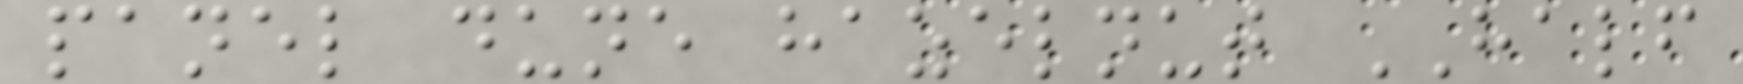panel dune hazelnut HALF
